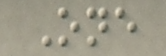One
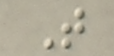T
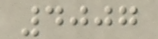4007
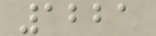1221
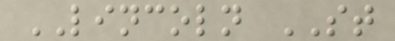LINCOLN ST
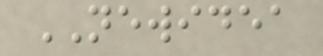NEWIDEA
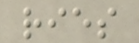ries
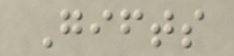Gifts
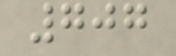707
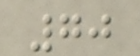70
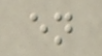en
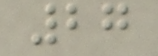27
